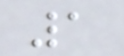1
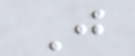J
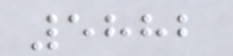5882
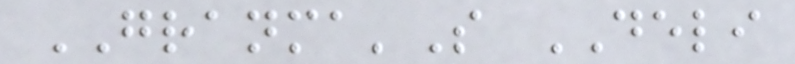GRANMA'S DELI
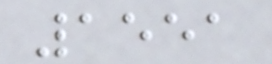1551
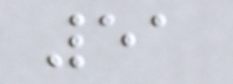51
